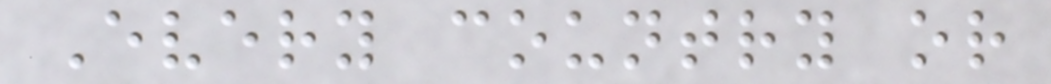Every country or
